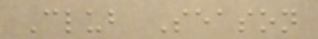Club Season
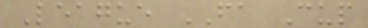League FA Cup
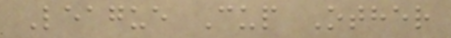League Cup Other
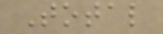Total
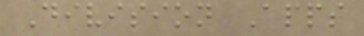Division Apps
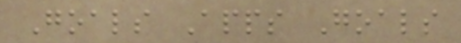Goals Apps Goals
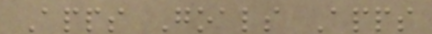Apps Goals Apps
